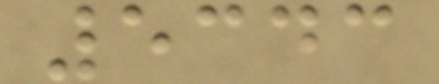5343
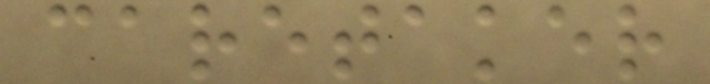caretaker
